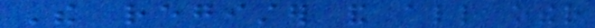The register and all other
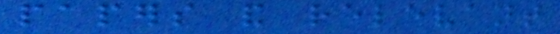papers and relevant
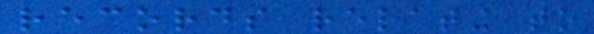records relating to
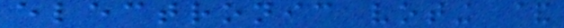electronic voting &
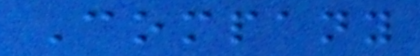Company
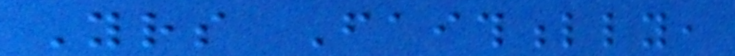Yours Faithfully,
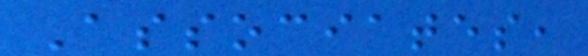Associates,
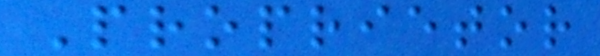Proprietor
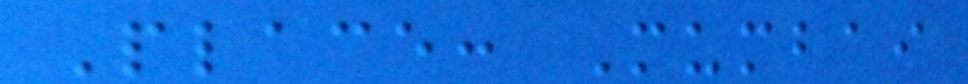Place: Mumbai
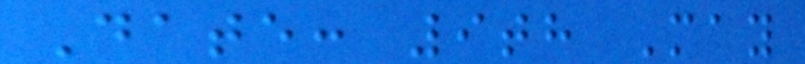Date: 9th May
